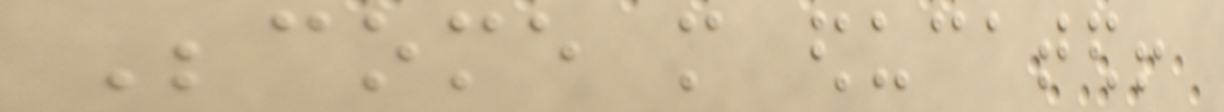Become more educated!
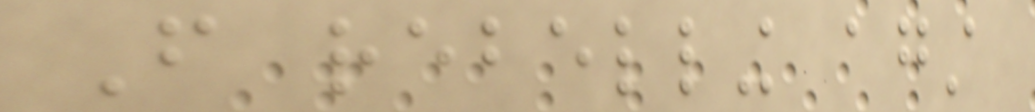From rebelling against
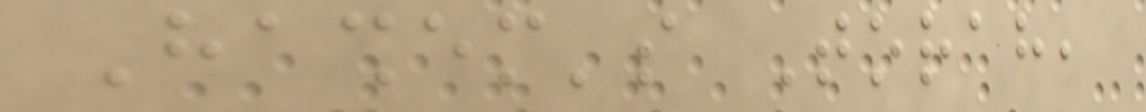Hashem's Torah,
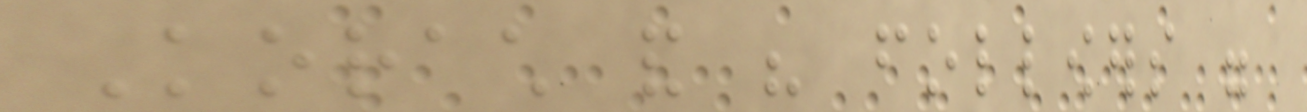Korach and his followers were
